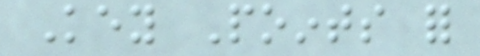Key Points for
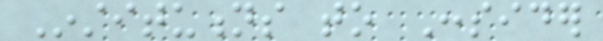Institutions to Consider
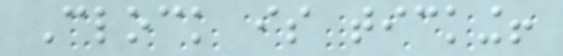Clock is ticking!
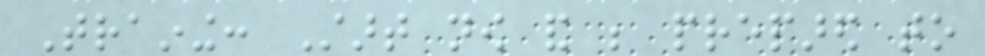Training: Start now and be prepared to
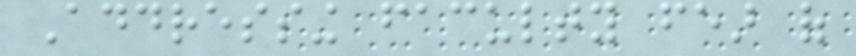Addressing faculty fear of
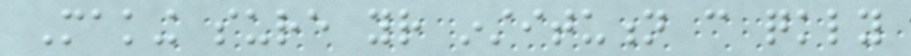Making sure your institution can quickly
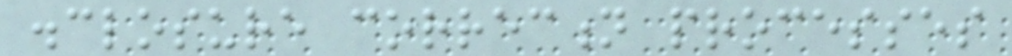disclosure correction processes
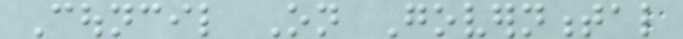Council On Governmental
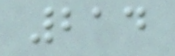214
